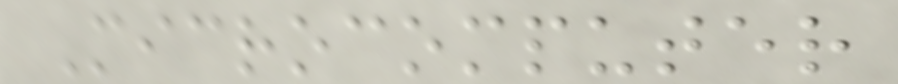Microcomputer
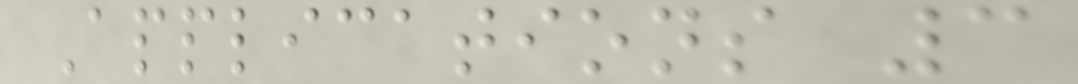Applications 3
